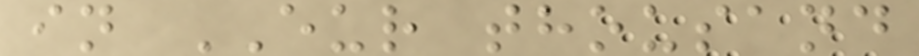in EUR thousand
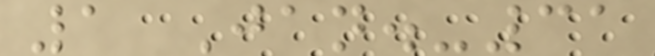1 Jan.-31
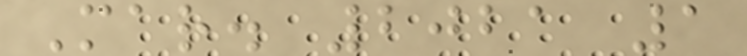Mar. 2021 1
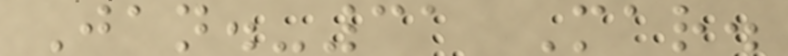Jan.-31 Mar.
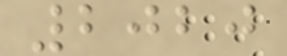2020
